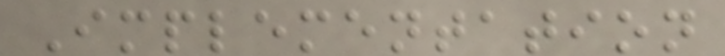Implementation
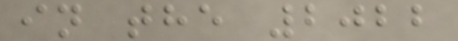in the 2022
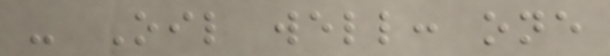- Oil well: one
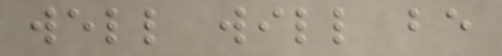well will be
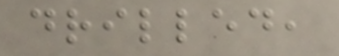drilled,
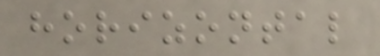horizontal
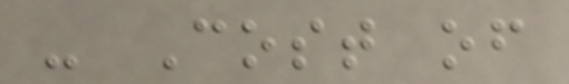- Cost of
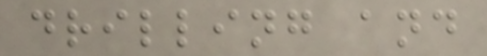drilling and
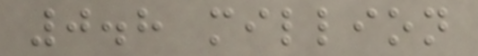0.8 million
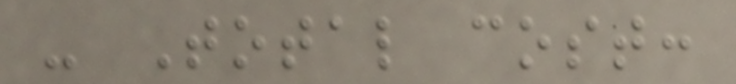- Total cost:
